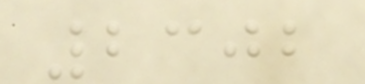2302
